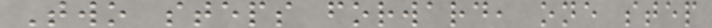Two steps forward, one step
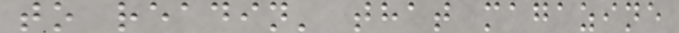to readin' that magazine
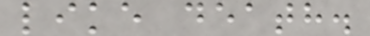like death.
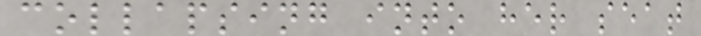collapsing into her seat
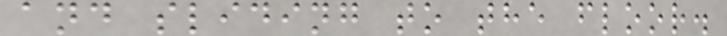and sliding to the floor.
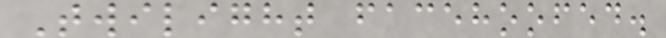Twilight facehoofed.
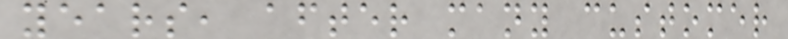years, after many customer
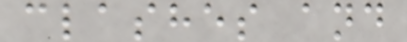clashes and
